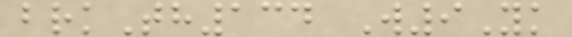brkTh134 W9Yk
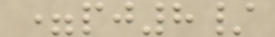=pj8/
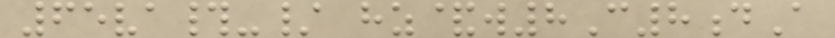65va#-/ hz&w8C8dA
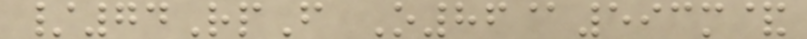/74RpF O86@593m&
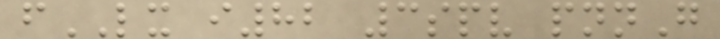fLX i82 3spv pnnG
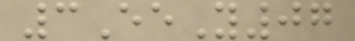3EeY07
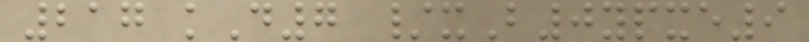217 kD7 /xB0ypxe9
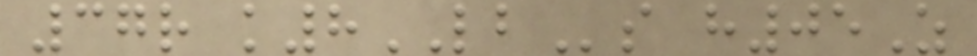37r k8LBs h05Z
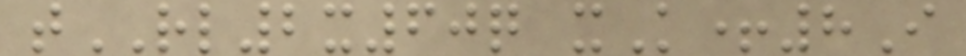tRL2x60q xK+8I
